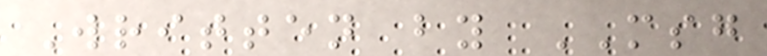Written by MSG
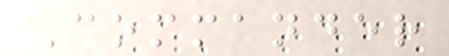Commander
